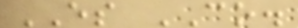ES CO.
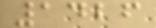1426
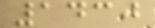1430
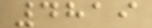4819
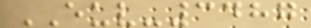EUV-3487
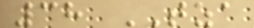38 TZA
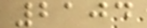2104
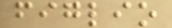figlio
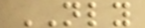NLY
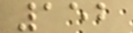152
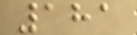181
